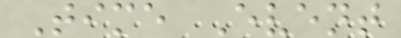Time Event
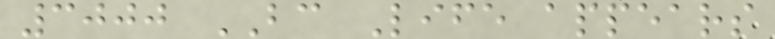3000 BC Life appears
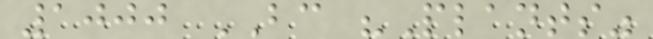1000 BC "Plants"
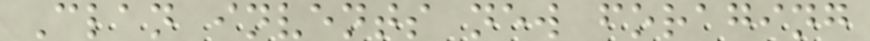Clan invents new foraging
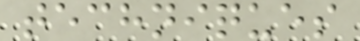techniques
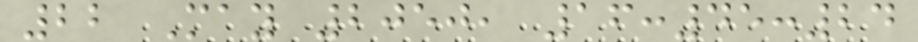22 May 2050, 16:45:24
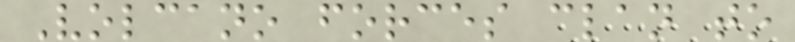Volcano forces clan to
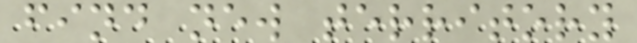find new territory
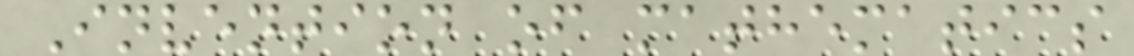Invention of mathematics
